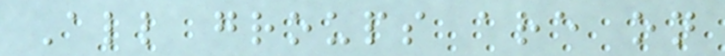All groups are on
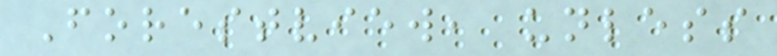Forestview, unless
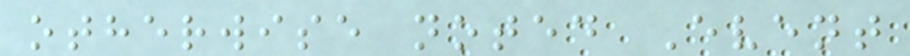otherwise noted Event
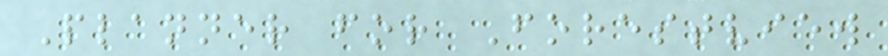Planner for Forestview
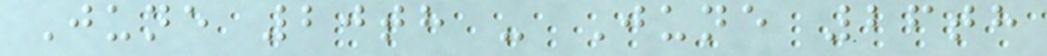June 20th - June 26th
